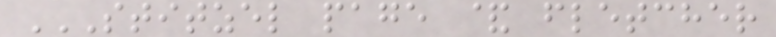STITZEL PAGE & FLETCHER
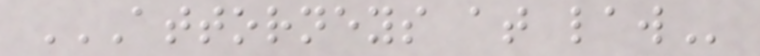ATTORNEYS AT LAW
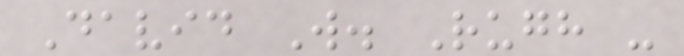David W. Rugh -
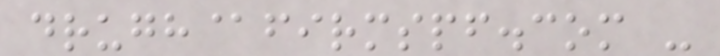drugh@firmspf.com -
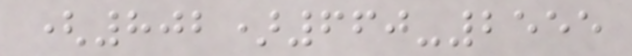(802)660-2555
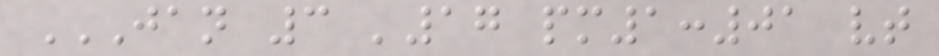JAN 3 '17 PM1:01 VT
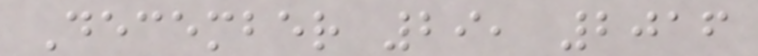December 29, 2016
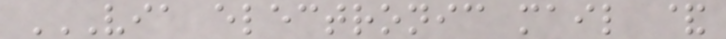VIA ELECTRONIC MAIL &
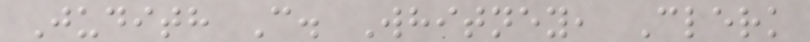Judith C. Whitney, Clerk
